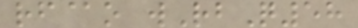rf@o wRbQ58
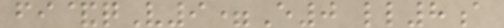fi&qV9=E0 ll8a
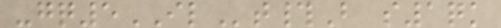-gq5ILt#B s1qk
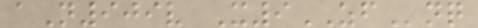aN909v X9ZFnq
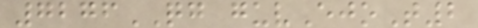7276QG guvEjoT2
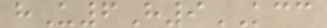hU6H9KCC
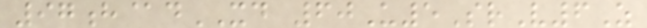97h@dXD 60U5SrV6Z
